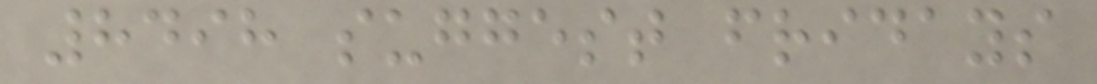8498 suggest fridays
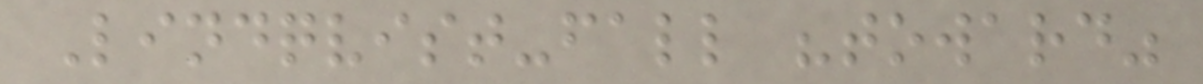Lindqvist-fall "toward"
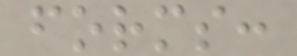forms:
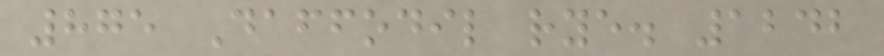875 Daffodil rye. 1242
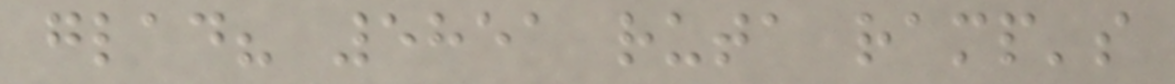glad? 5851 ruta ramp's
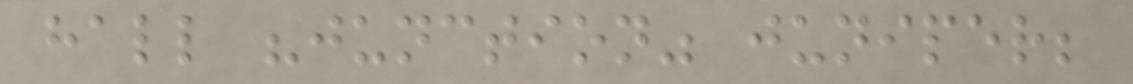hall "junction" juniper;
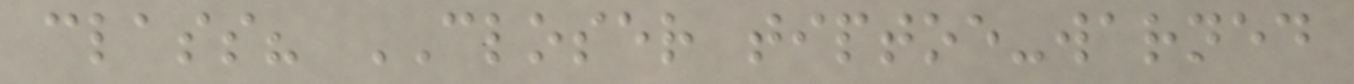class? CLOSER tiptoe-warned
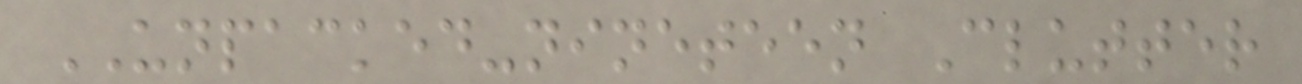UNPACKED-nineteen Clutter
